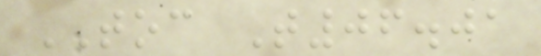TOC T06.01
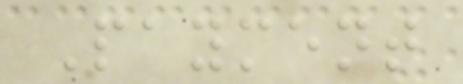Payment
